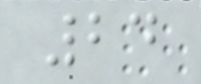24
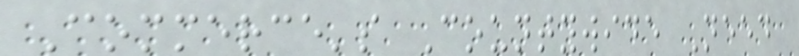Commerce's Countywide Need
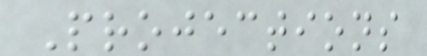Projections
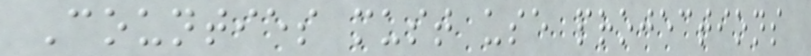Counties must use projections
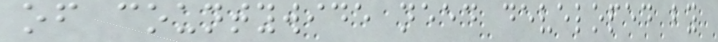of countywide need developed by
